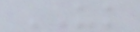UK
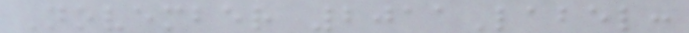November 2011Label:
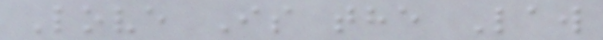Love Is the Law
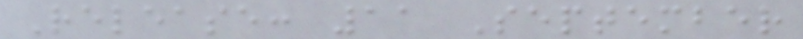Release: 11 September
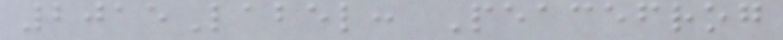2015Label: Peacefrog
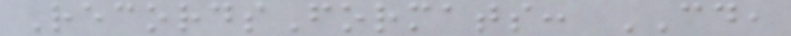RecordsFormats: CD,
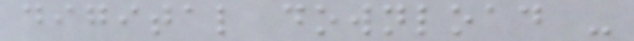digital download -
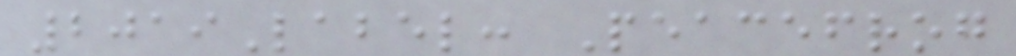2019Label: Peacefrog
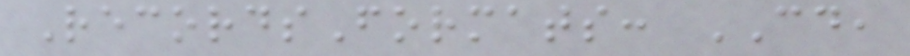RecordsFormats: CD,
